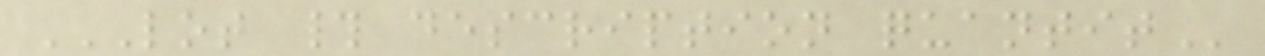LOT # DESCRIPTION QUANTIT
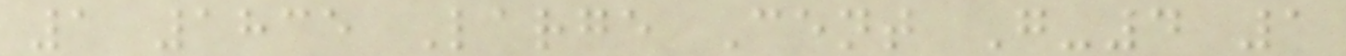1 1835 Large Cent G-4 1
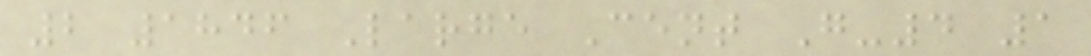2 1846 Large Cent G-4 1
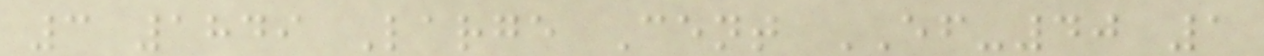3 1849 Large Cent EF-40 1
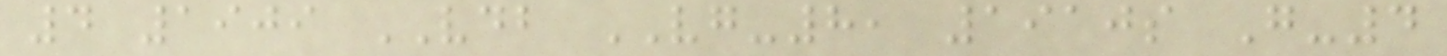4 1909 VDB VG-8, 1910s G-4
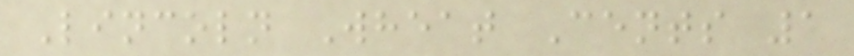Lincoln Wheat Cents 1
